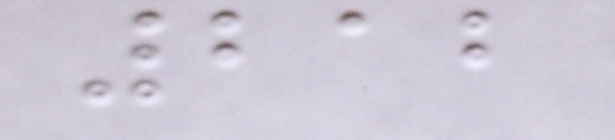212
